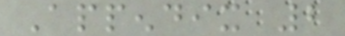Appendix 2
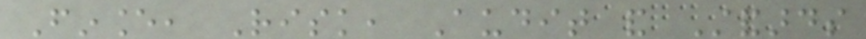Finance, Risk, Audit and Standards
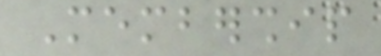Membership
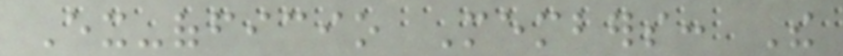Ex-officio Members: The
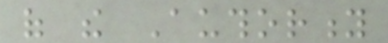of the Authority
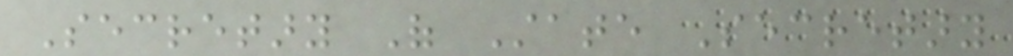Secretary Of State Secretary
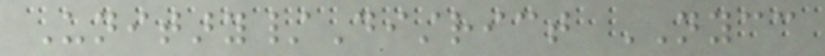Unitary/District NYCC
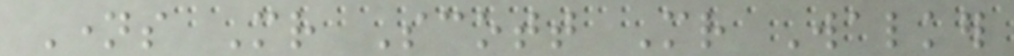Names Mr Scott Mr Walker
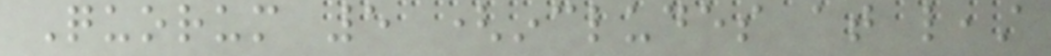Quorum 5 (includes at least
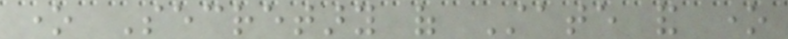one Secretary of State and one
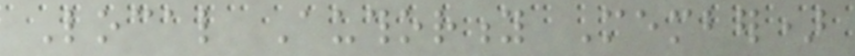Local Authority Member)
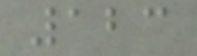123
